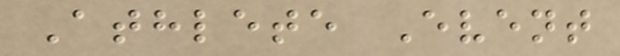Athlete Event
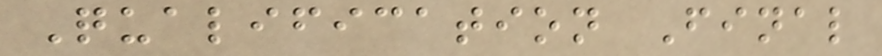Qualification Final
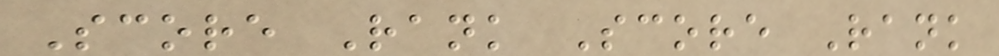Score Rank Score Rank
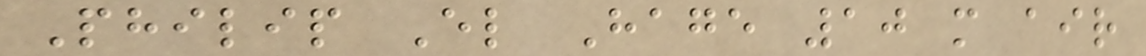Philip El Hage 10 m air
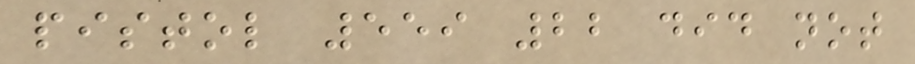pistol 559 22 did not
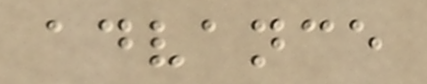advance
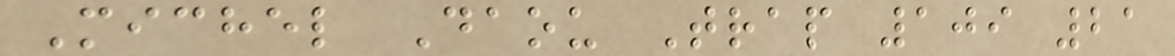Michel Daou Trap 109 21
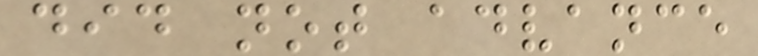did not advance
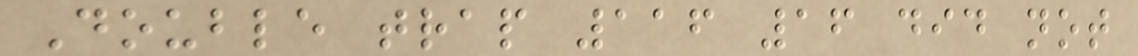Double trap 116 16 did not
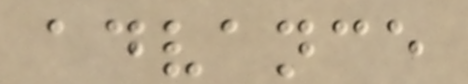advance
